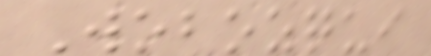Wobozqui
